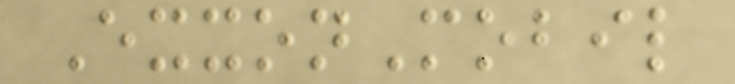ExxonMobil
